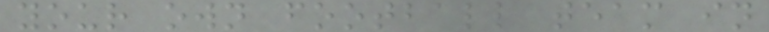your own football team in
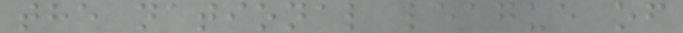the national league of
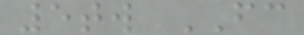5tw FC
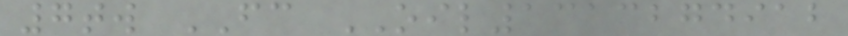7tw FC OIL1313274912
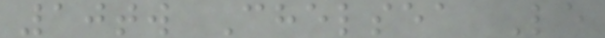10tw Chelsea Le
